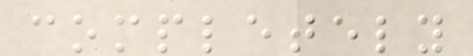completely
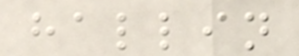hallin
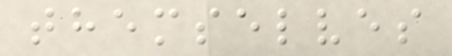themselves
